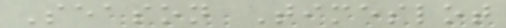Season Timeslot
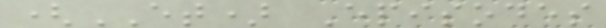(ET) Episodes
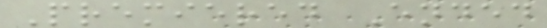Premiered Ended
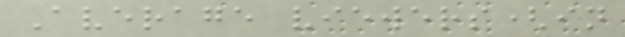Average viewers(in
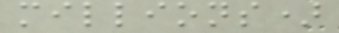millions)
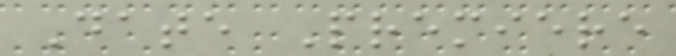Date Premiere
